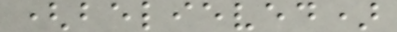(believed)
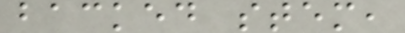backed stem,
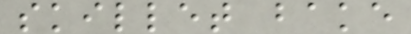skillet bake
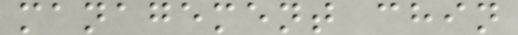management chin
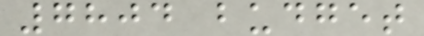7804 budget
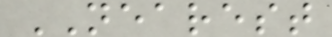NEAREST
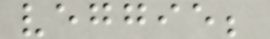veggie;
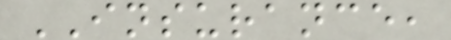INSURANCE,
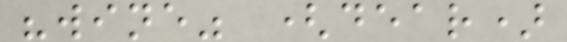"wine" (dear)
